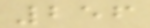256
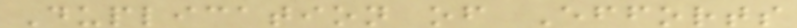Duplication of Efforts
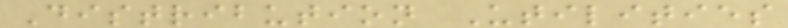Distribution Utilities
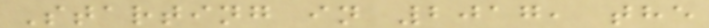Starting in 2017, the
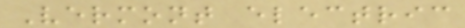Vermont electric
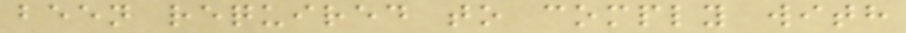been required to comply with
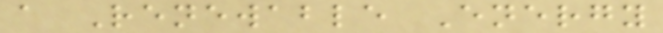a Renewable Energy
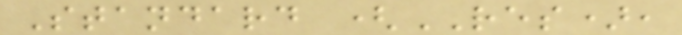Standard (RES),
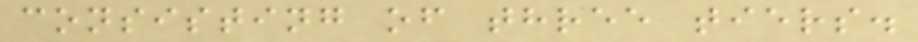consisting of three tiers.
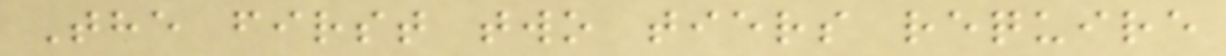The first two tiers require
